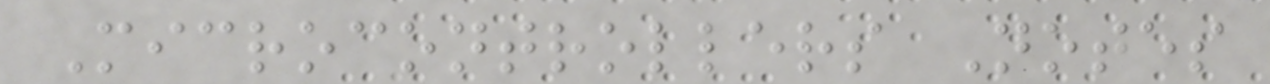Microcontrollers Notes
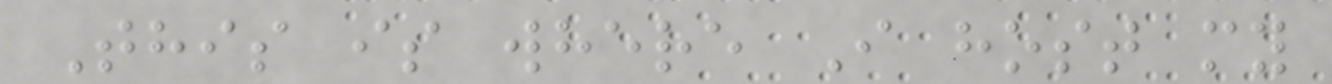This is where I host my
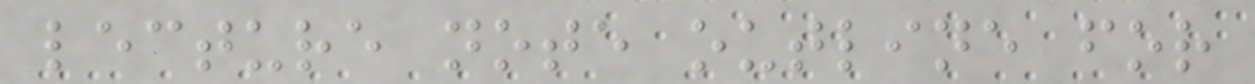lecture note outline for
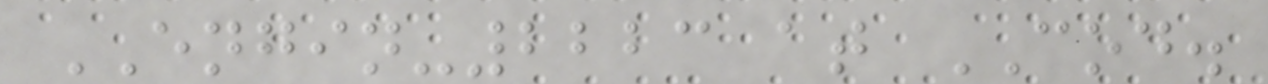ENGIN-2223 at COD.
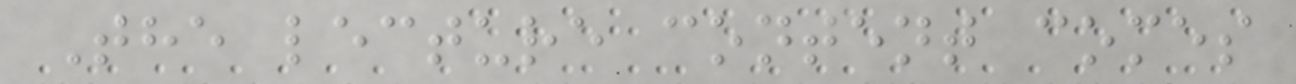The lecture content comes
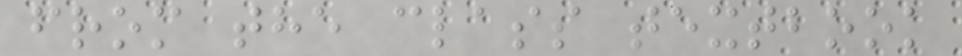from the class textbook
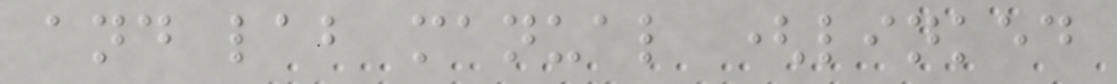and lab manual (linked
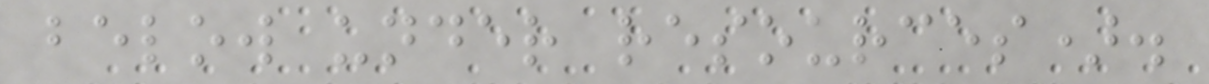below under resources).
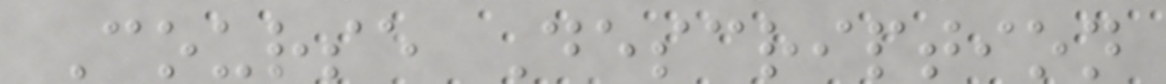Course Description
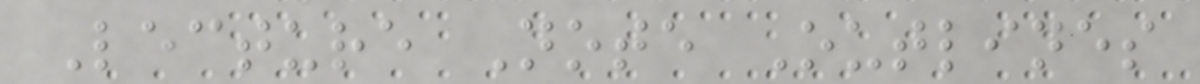Lecture Note Outlines
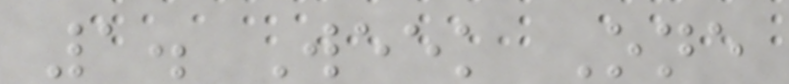1. Week One
